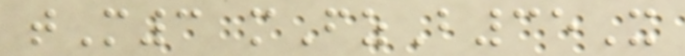tM3 mFzB35X
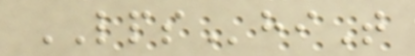LPShiT
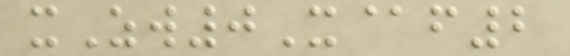xZw0X@f2
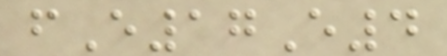fE17E4
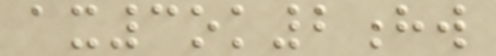ax3ok2hw
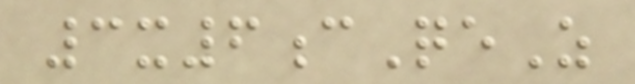3x6cQeZ
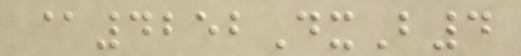@4252DxB4
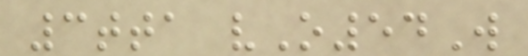3tta vO54W
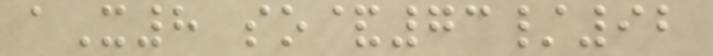aX8 so&73/92
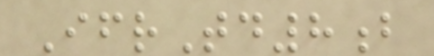IfrTd8b
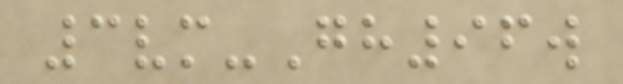3vm-Gh96w
